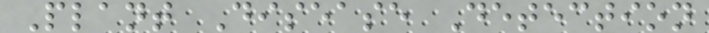Plant Disease Detection
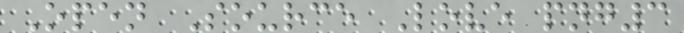Open Source Love png3
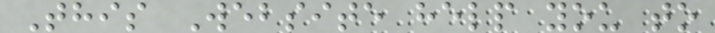This Website help you to
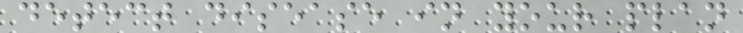detect disease in your plan
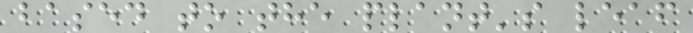based to the plant's leaf
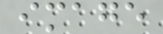image
